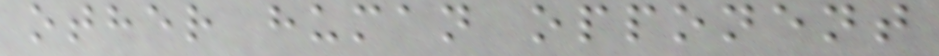other human opponent
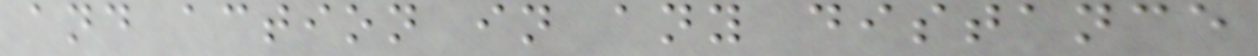and action in any distance
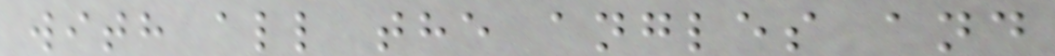with all the angles and
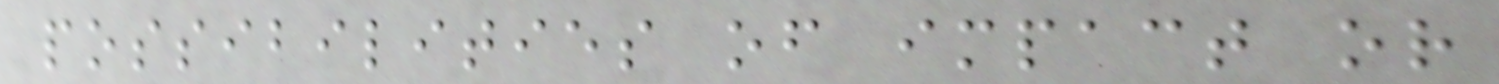possibilities of impact or
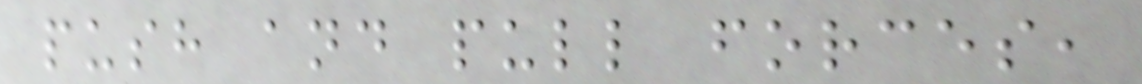push and pull forces,
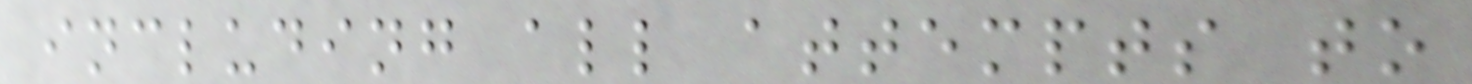including all attempts to
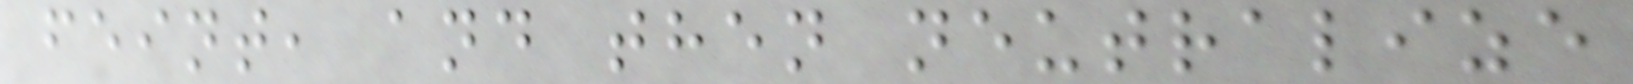feint, and then neutralize
